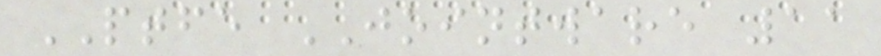PTFE JOINTWARE 11
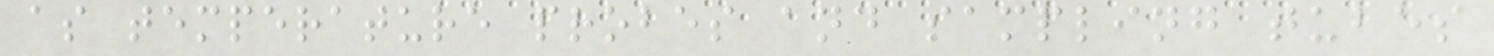as temperature probes and sampling tubes
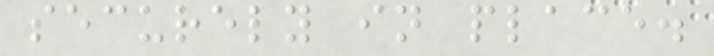securely in place.
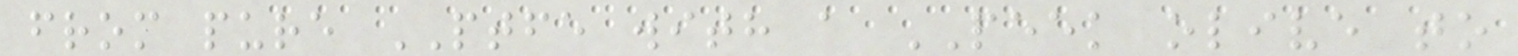from pure PTFE with a PEEK olive to
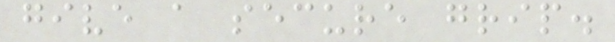give a secure grip.
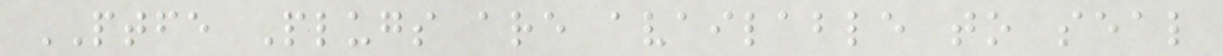PTFE Plugs are available to seal
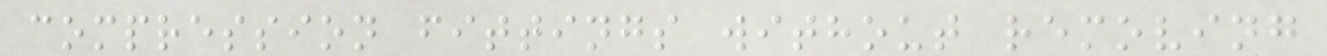compression fittings without removing
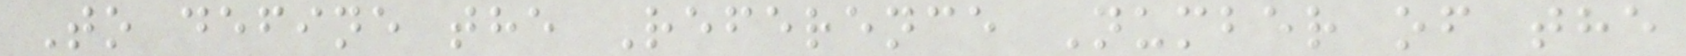To define the Reference Number of the
